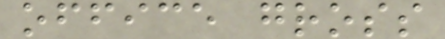office gross
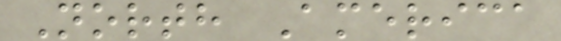North America
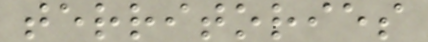territories
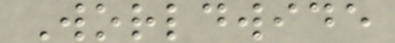Worldwide
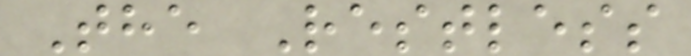The Restless
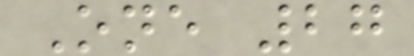One 27
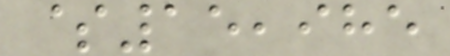$15,985
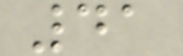41
